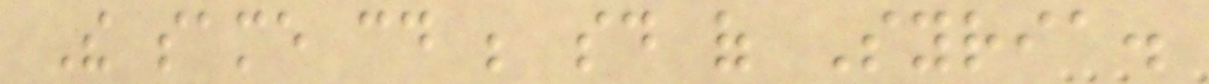The same could be said of Syria.
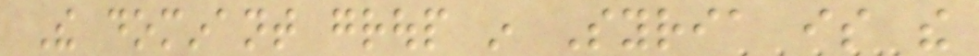The dominant group in Syria is the
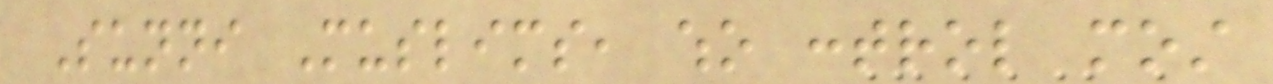Sunni Muslims, who control most
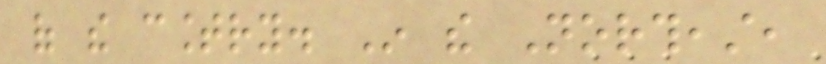of the country. In the Northeast,
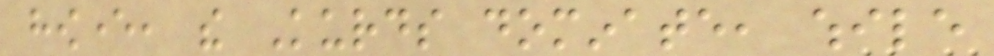however, the Kurds dominate, while
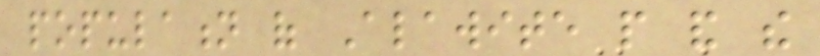population of Alawite people and the
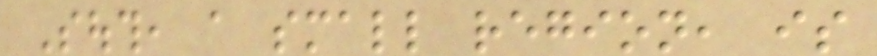South, a small region, is
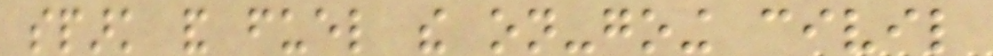spark and fuel the on-going civil
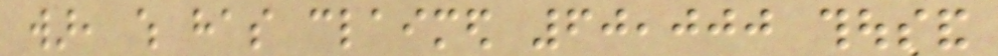war, which has claimed 60,000 thousand
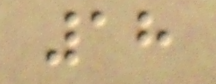18
